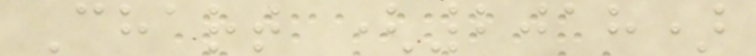Chart (2018)
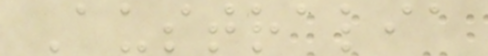Australia
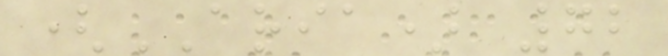(ARIA) 72
